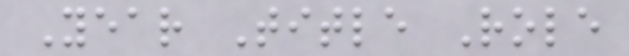Year Title Role
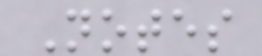Notes
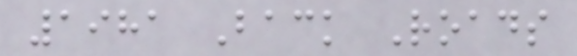1981 Back Roads
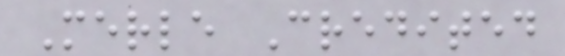Merle Credited
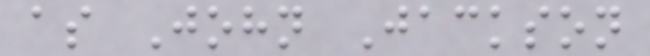as John Jackson
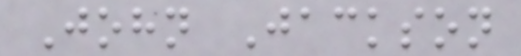John Jackson
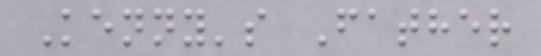Kenny's Father
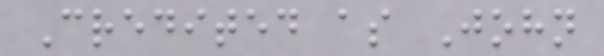Credited as John
